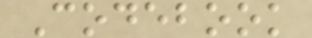Codebook
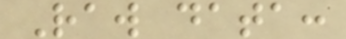Raw data:
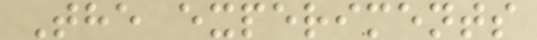The experiments
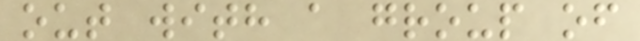out with a group of
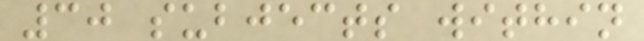30 subjects within
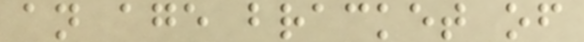an age bracket of
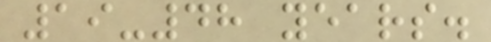19-48 years.
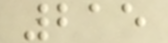215
